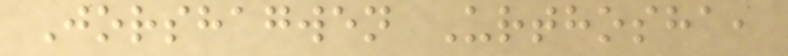Jorshagwen Urthosha,
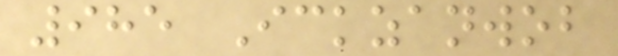985 Ickzanwob
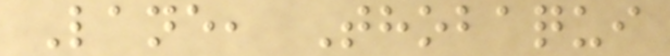Lane, Thobaqui
